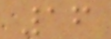16
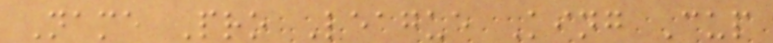Name Pro League King Cup
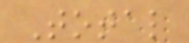Total
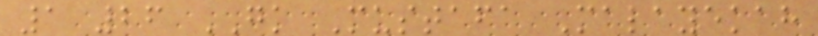1 26 GK Mustafa Malayekah
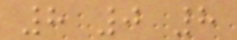8 0 8
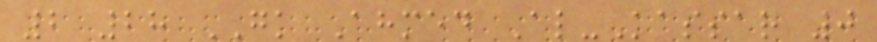2 28 GK Ahmed Al-Kassar 0
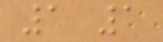1 1
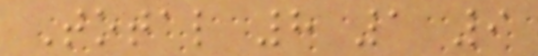Total 8 1 9
